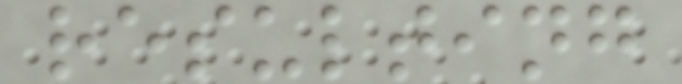resulting
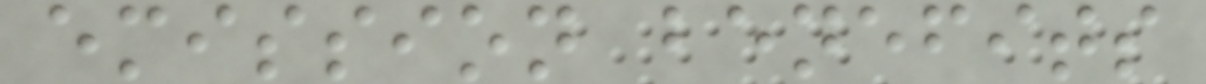emission benefits
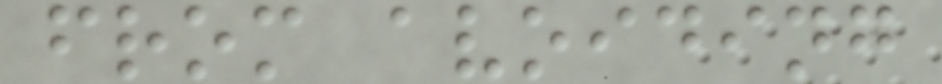from avoiding
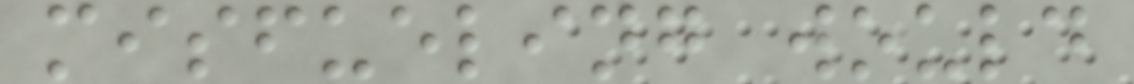misfueling would
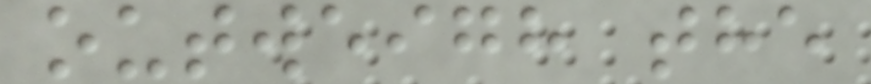outweigh the
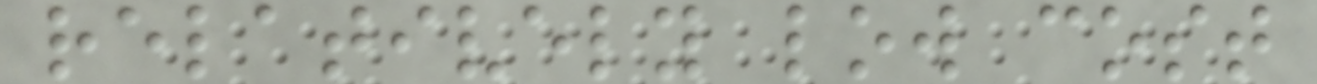relatively low cost
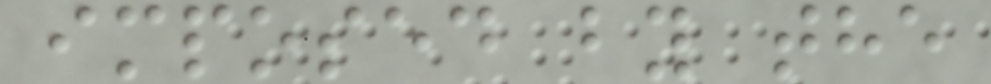imposed by the
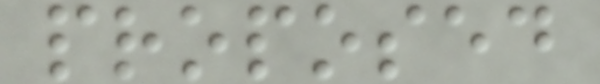proposed
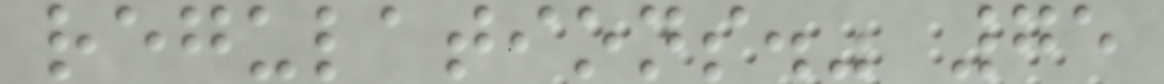regulations." 75
